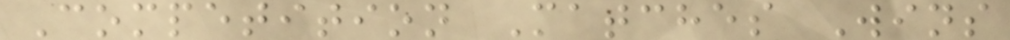Competition Matches Wins
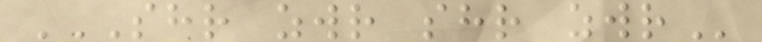SHR ZWR SHR ZWR
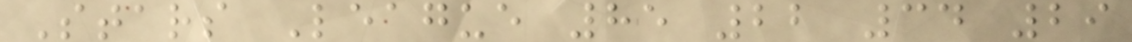Stars League 85 22 34 29
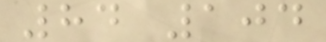84 104
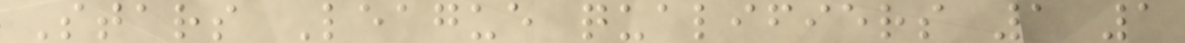Stars League qualifiers 1 1
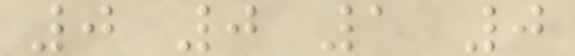0 0 1 0
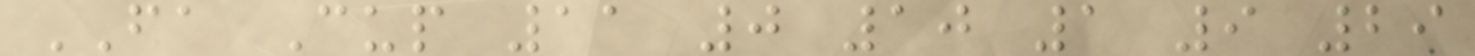FA Cup 11 0 10 1 9 29
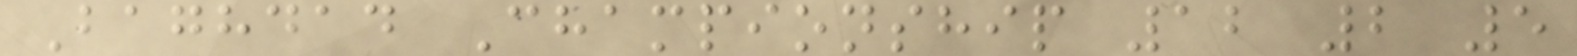Baghdad Championship 12 2 5
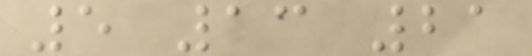5 13 21
